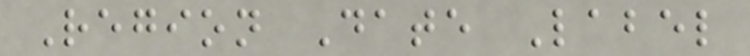Region Date Label
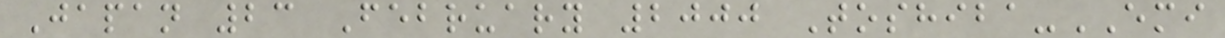Japan 23 February 2000 Toshiba-EMI
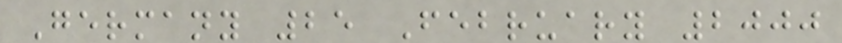Germany 25 February 2000
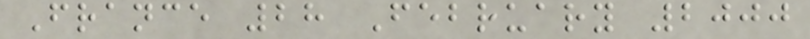France 28 February 2000
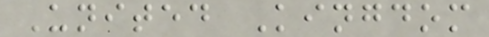United Kingdom
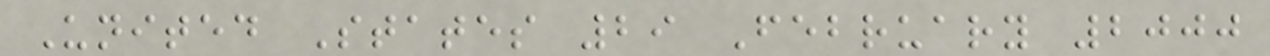United States 29 February 2000
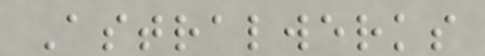Astralwerks
